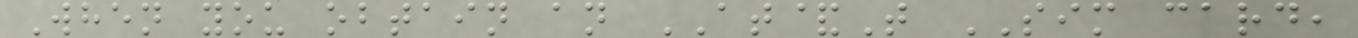When you obtain an AT&T SIM card,
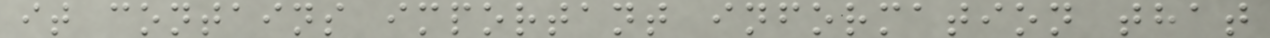it contains important information that
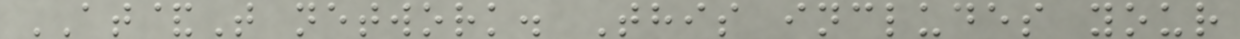AT&T network. This includes your
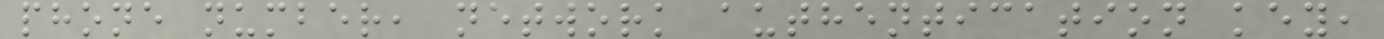phone number, network authentication key,
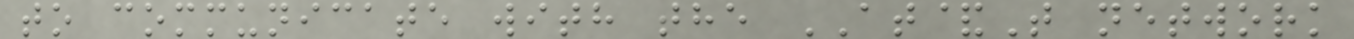to communicate with the AT&T network
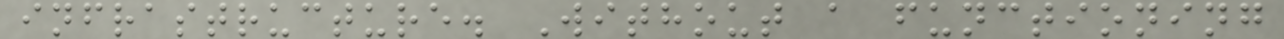infrastructure. Without a functioning
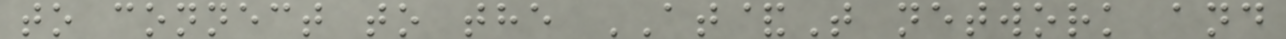to connect to the AT&T network and
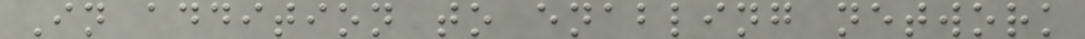In addition to enabling network
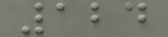124
